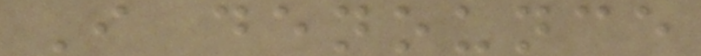I denounce
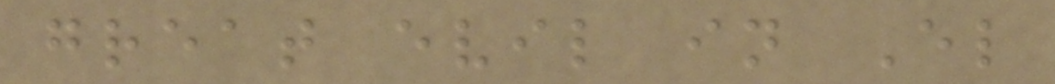great evil in El
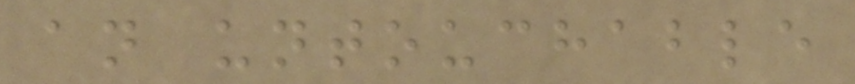an untouchable
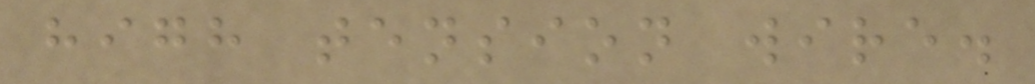high tension wire.
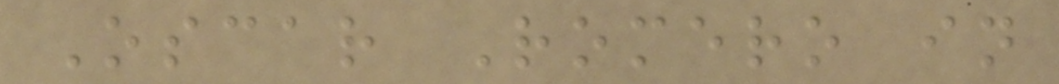Oscar Romero in
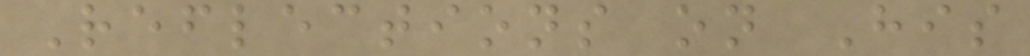Reflections on His
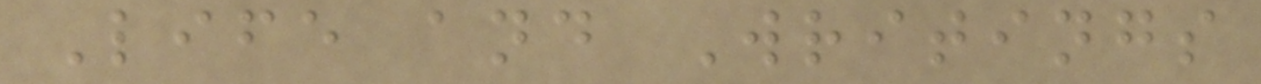Life and Writings
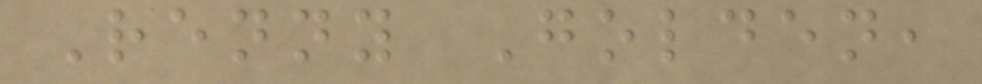Renny Golden,
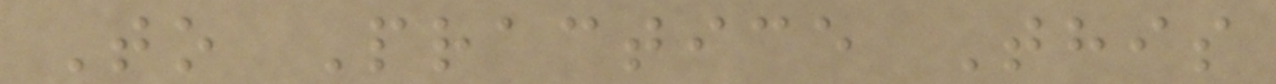To Practice This
